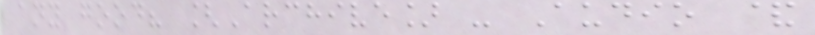any good? [Archive] - Audio &
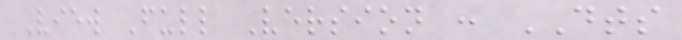View Full Version : DTS
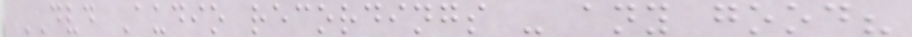DVD Audio recordings - any good?
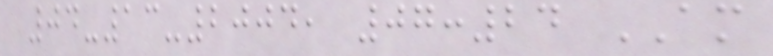04-13-2004, 07:24 AM
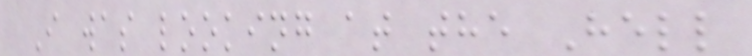I was looking at the Hell
